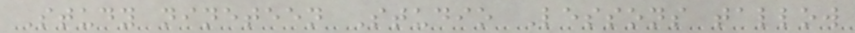Study nineteen Studio Lessons tallow
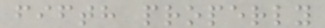fifth properly
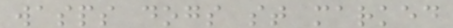wasps dogs st marked
